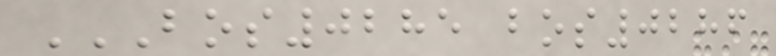BOS0285 BOS0286
